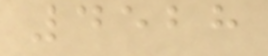4528
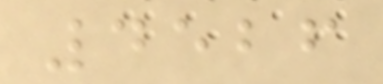4526
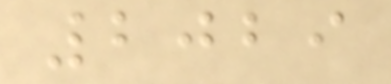2029
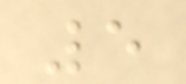5
